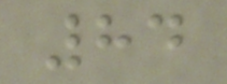84
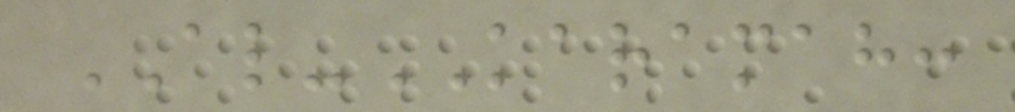AL-KARAMAH:
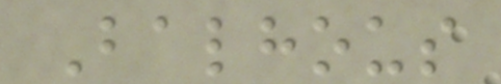Balhous
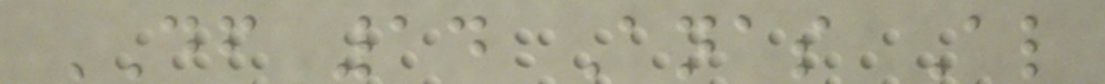DF 14 Anas Al
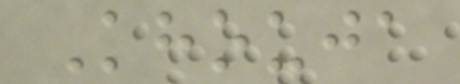Khouja
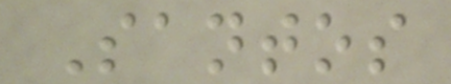Santos
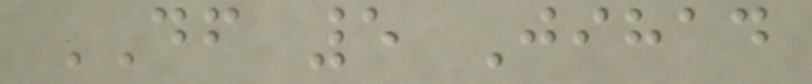DF 5 Jihad
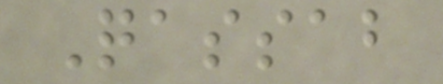Qassab
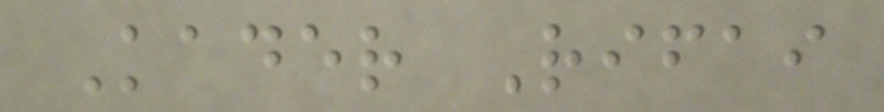Kader Rifai
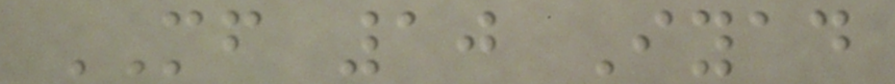MF 10 Iyad
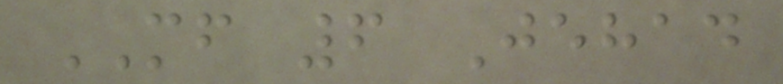MF 6 Jehad
